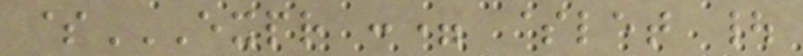$EXPR := $LET |
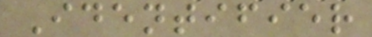Identifier
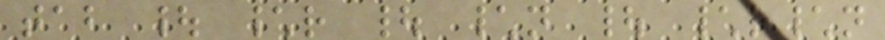tab | \r | \n | \r\n
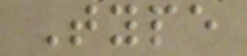Type
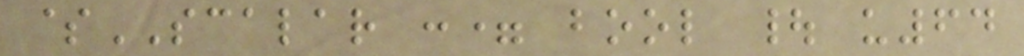$SCALAR := bool | u64
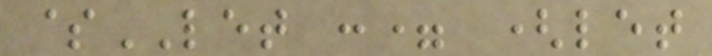$LET := (let
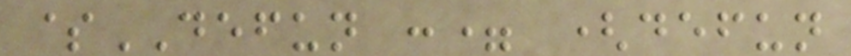$DEFUN := (defun
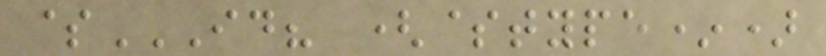$ID? ($TYPE*)
